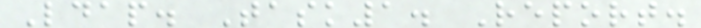Ldap. Task1. Report.
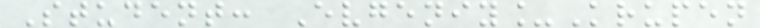Student: Evgeniy_Krupen
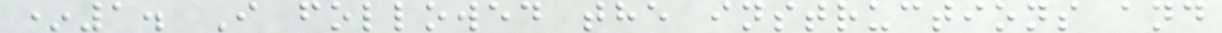*1. I followed the instructions and
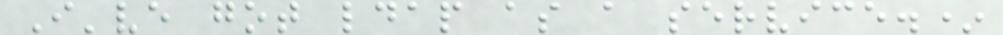I've got ldap as a service.*
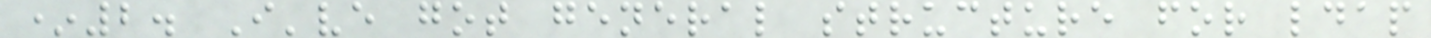*2. I've got general structure for ldap
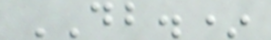DB.*
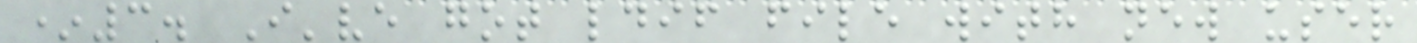*3. I've got ldif file with new user
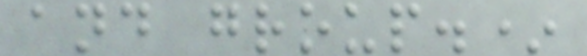and group.*
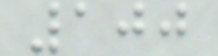100
